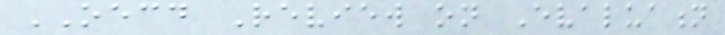OECD Review on Evaluation
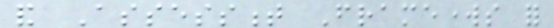and Assessment Frameworks for
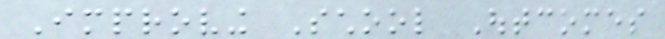Improving School Outcomes
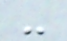-
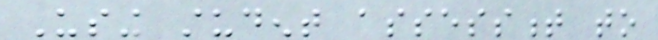Using student assessment to
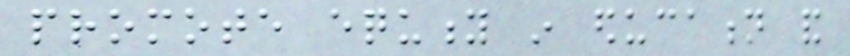promote equity in education and
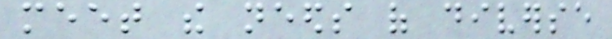meet the needs of diverse
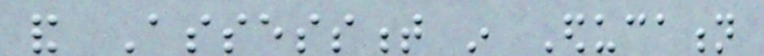and Assessment in Education
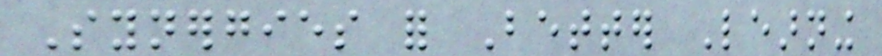Synergies for Better Learning
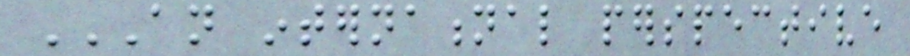AN INTERNATIONAL PERSPECTIVE
